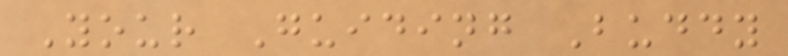Your Guiding Buddy
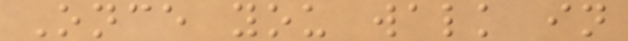Once you walk in
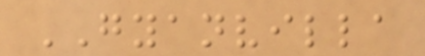GYANVILLA
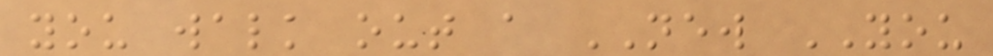you walk out a NEW YOU
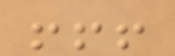!!!
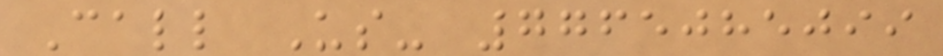Call Us- 7765085099
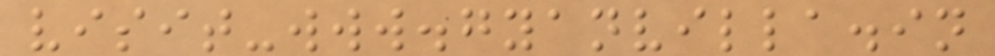visit-www.gyanvilla.in
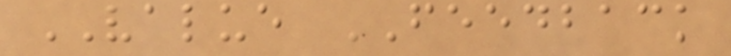VALUE FEEDBACK
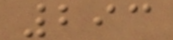293
